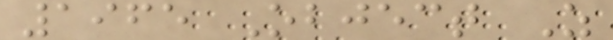1965 Object Z
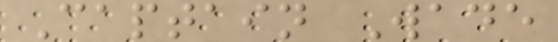Captain Wade
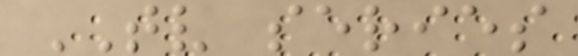TV series
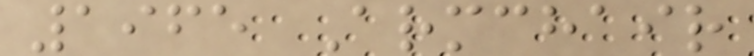1965 Armchair
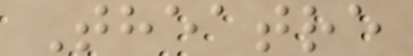Theatre
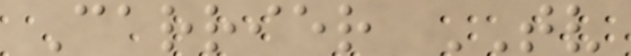Carrier TV
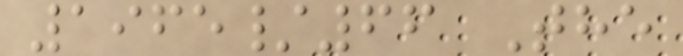1965/66 The
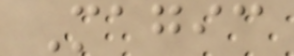Magic
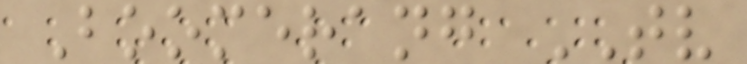Boomerang TV
